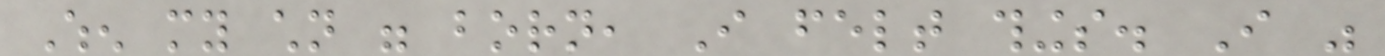When my children were born, I felt things. I was
